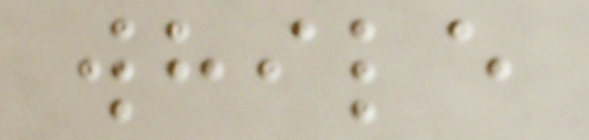while
